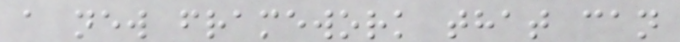a new framework that can
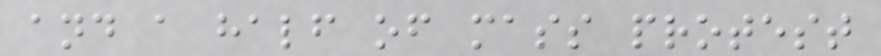and a half of mass protest
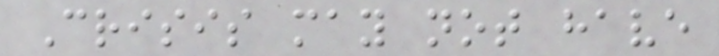Crisis may not have
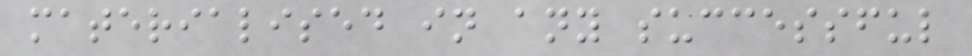materialised in any successful
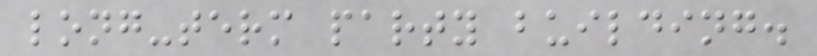long-term party building.
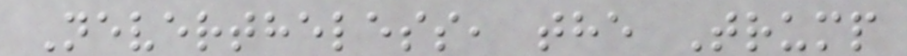Nevertheless, the Trump
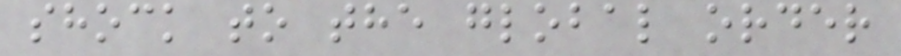shock to the global order
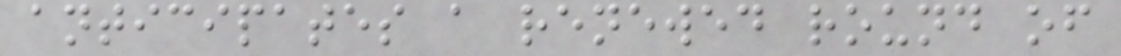anticipates a renewed round of
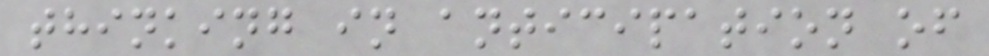thinking in anticipation of
